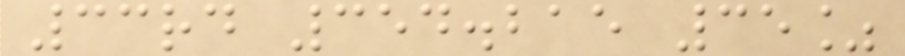33rd 354.215 35%
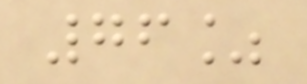76%
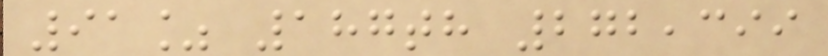91% 187th 272,399
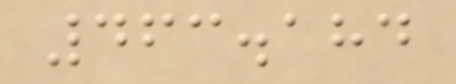463.184
